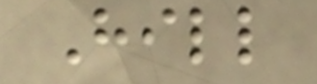Hill
